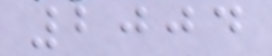2004
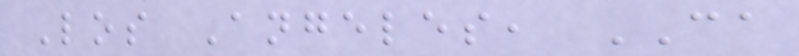Los Angeles, CA
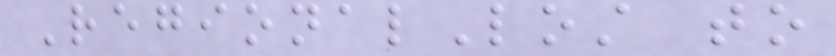RegionalLost to
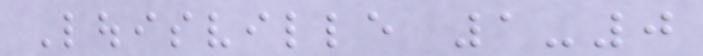Louisville 1-0
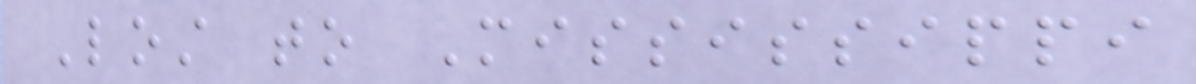Lost to Mississippi
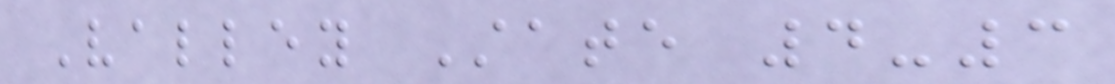Valley State 4-3
